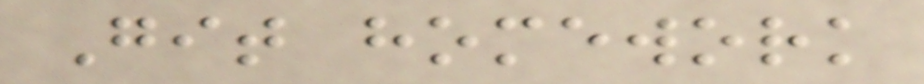Git homework
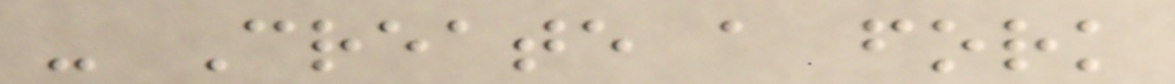- Create a fork
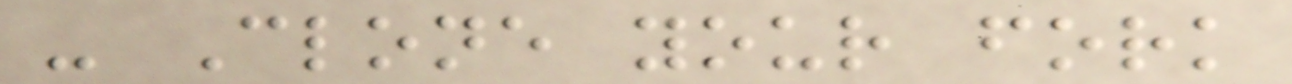- Clone your fork
